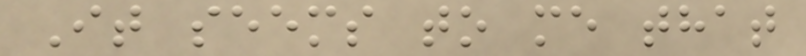It seems to me that
